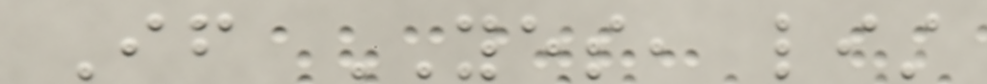If YES, list
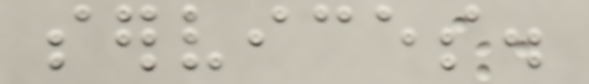services.
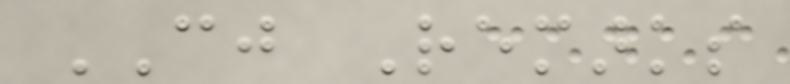CJ Remarks
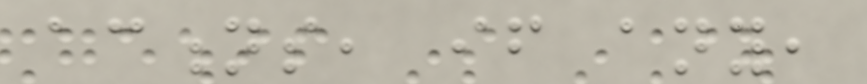actions, if any,
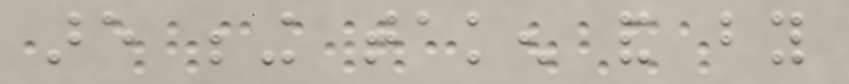are being taken and by
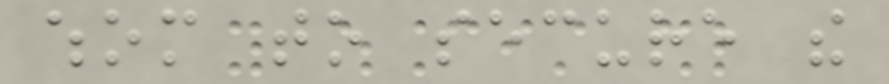whom to secure the
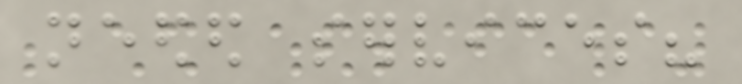needed services?
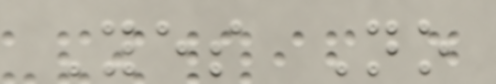Yes No
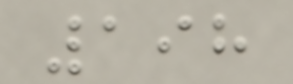198
